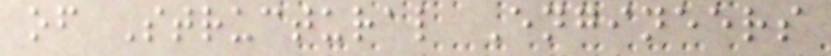of Structural Engineers
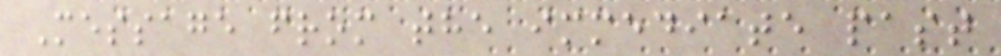Message from the immediate past
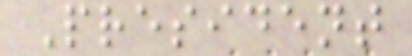President
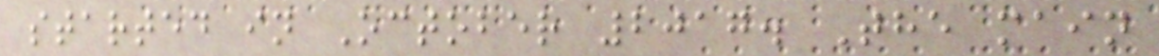started in October 2017. The main
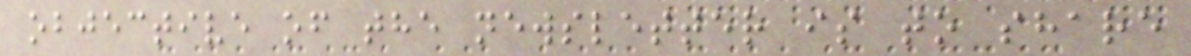objective of the newsletter is to share
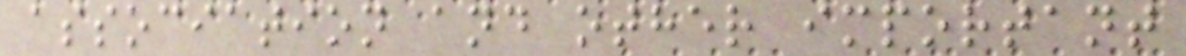association and other important
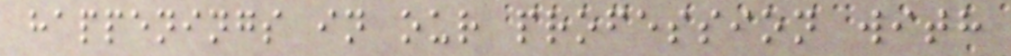happenings in our profession with
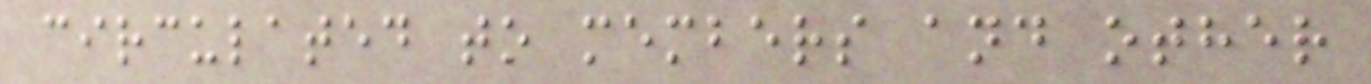circulated to members and other
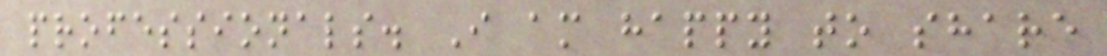professionals. I am happy to share
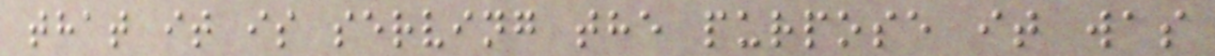that it is serving the purpose it was
